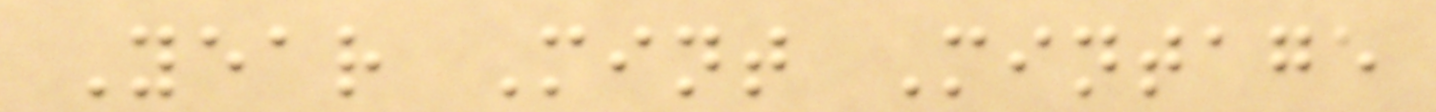Year Mint Mintage
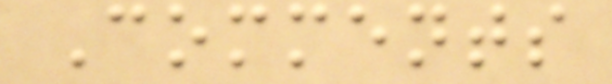Comments
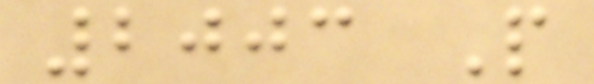2003 P
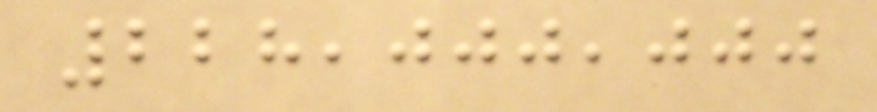228,000,000
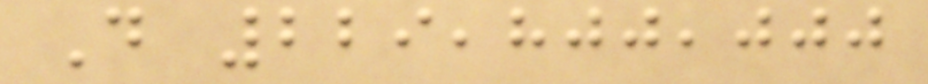D 229,800,000
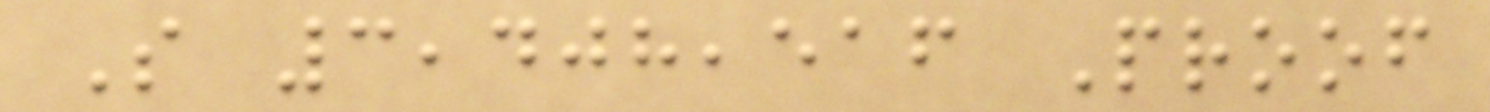S 3,408,516 Proof
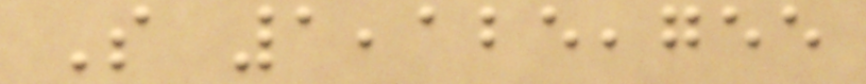S 1,125,755
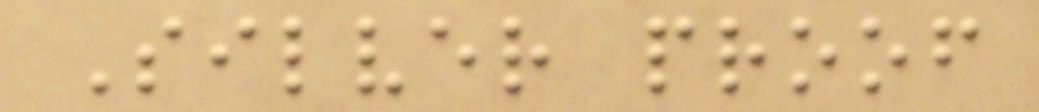Silver proof
